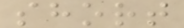short
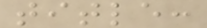title:
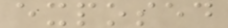exposed
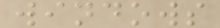windows
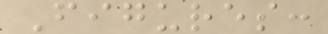Figures:
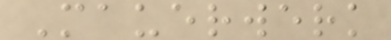Mauerwerk
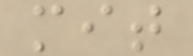mit
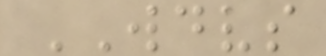WDVS
